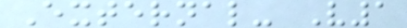External- V1
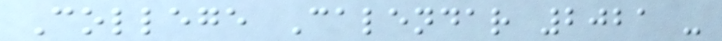College Calendar 2021 -
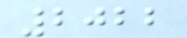2022
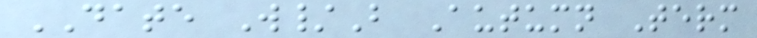DATE W/B Autumn Term
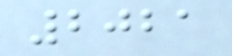2021
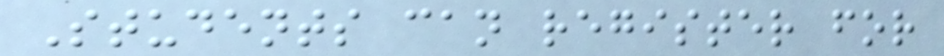Students can register for
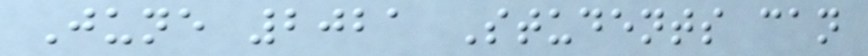June 2021 Students can
